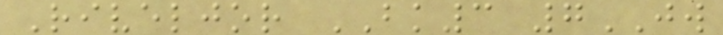Riveljor BK3 7JW
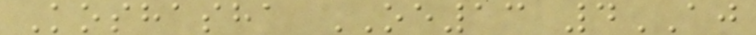Koshasha OE13 4AJ
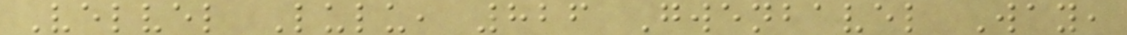Velvel Lulu, 826 Gwenbavel Way,
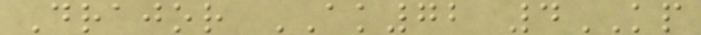Drajor AK72 4KP
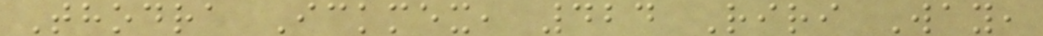Thodra Ickmex, 424 Riri Way,
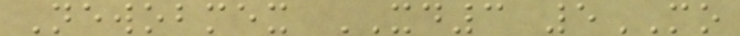Newobmex XD3 5MO
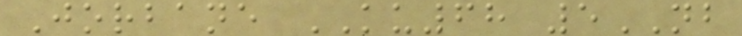Jorbane KU68 5NB
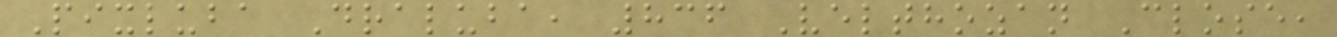Pixluba Draluba, 836 Velthozan Close,
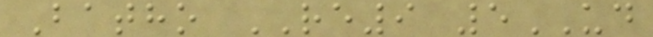Batho RE9 5UD
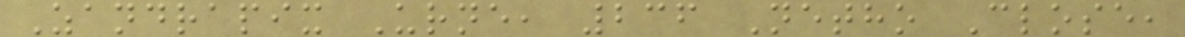Zandrapix Urne, 236 Netho Close,
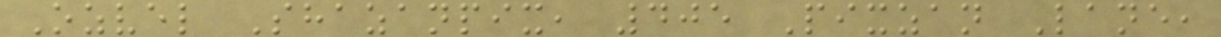Ozvel Shazanpix, 405 Pixzan Lane,
